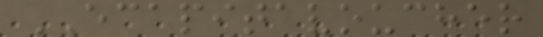ECAPITAVOUCHER
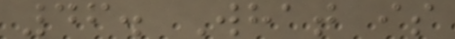46. What is
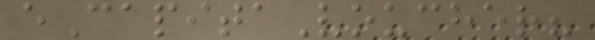eCapitaVoucher?
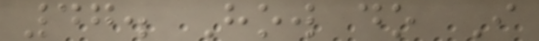47. How do I
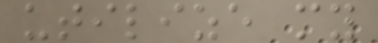utilize my
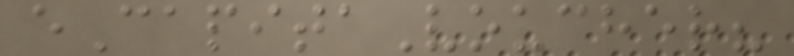eCapitaVoucher?
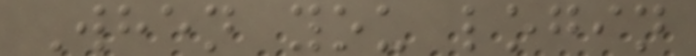When you login
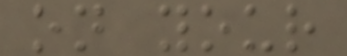on your
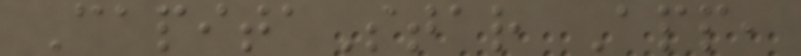CapitaStar App,
